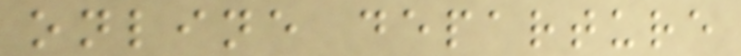online departure
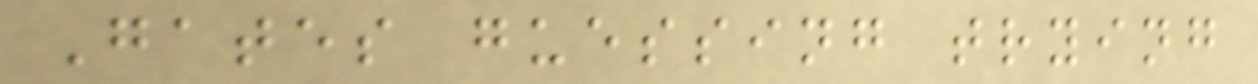Gates guessing trying
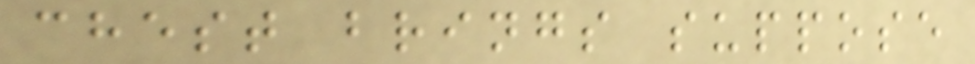chest brings suppose
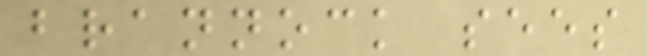brannock sees
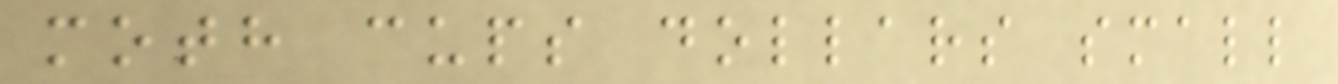moth cups dollars small
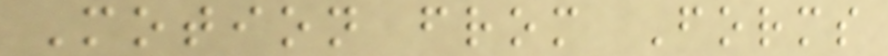Motion from Forms
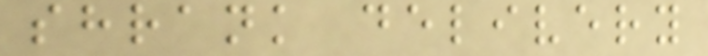shrank delivery
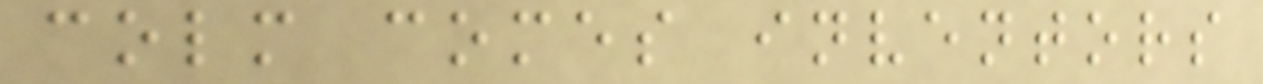colm comes inventors
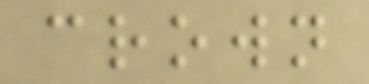crown
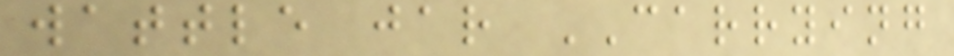wattle jar CARRYING
